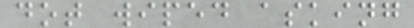dot wiped asking
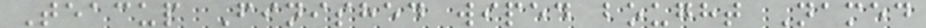Teacup Finished wiped bought Named
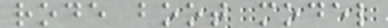rode boot model
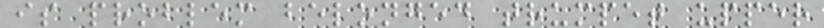is problem belonged trumpet upper
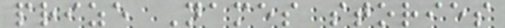prize Names stories
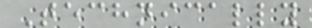Technically
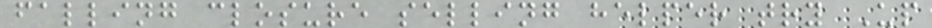falling closure selling helper try Up
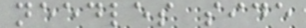needles side
